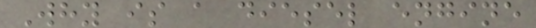Why is a diesel engine
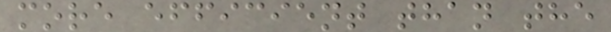more efficient than the
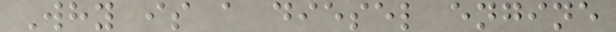Why is a diesel engine
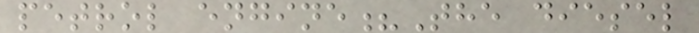petrol engine?The diesel
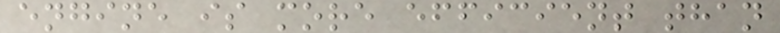engine is more efficient than
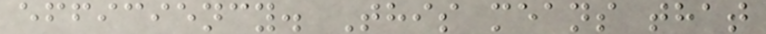efficiency. This means that
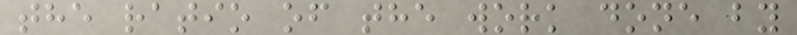the ratio of the work done by
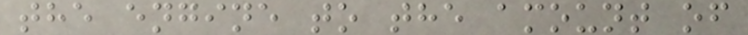the engine to the amount of
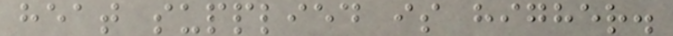heat supplied is higher.
